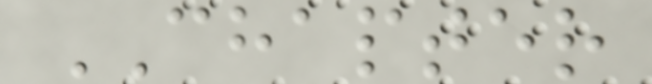CHAPTER
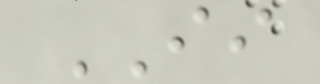II
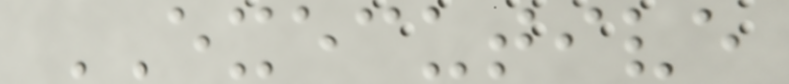EXECUTIVE
